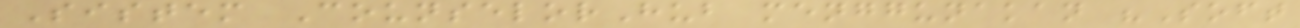Sistem CounselorHub menggunakan "Soft
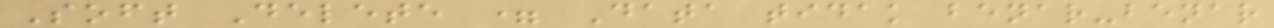Soft Delete = Data tidak benar-benar
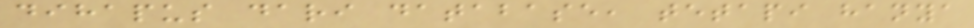dihapus dari database, tetapi hanya
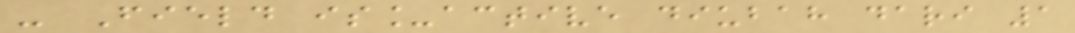- Field is_active diubah dari 1
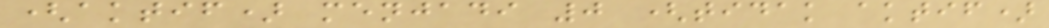(aktif) menjadi 0 (tidak aktif)
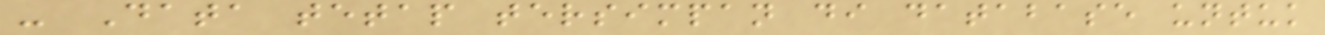- Data tetap tersimpan di database untuk
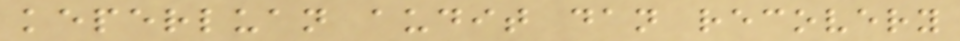keperluan audit dan recovery
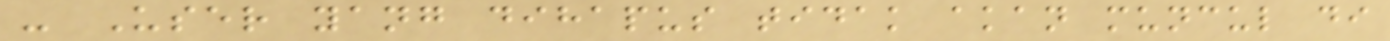- User yang dihapus tidak akan muncul di
